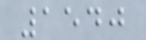1540
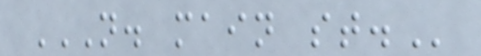N. MAIN ST.
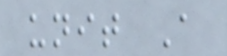unit A
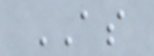AS
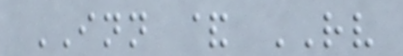INN & RV
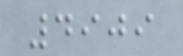4909
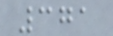371
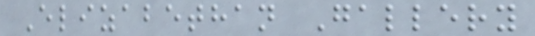Elizabethan Gallery
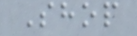Shop
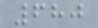680
